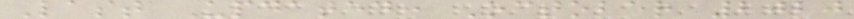Last Updated: October 2020
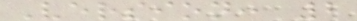Version: 2
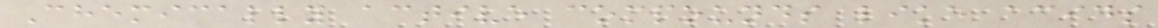Chemically active compounds like acids
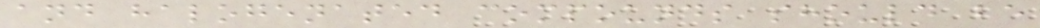and halogenated compounds should be
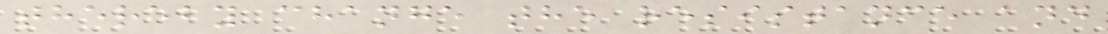thereby change the resistance and
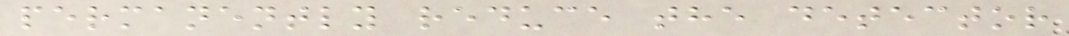permanently reduce the detector
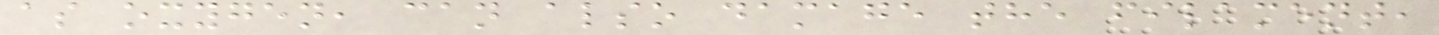as oxygen, can also damage the filament,
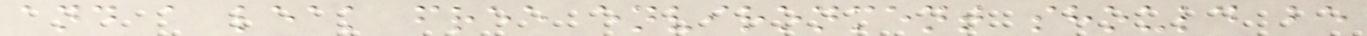and a leak free environment should be
